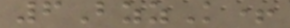6BzzK+
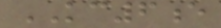KC6e
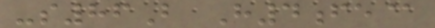-s86B H4fe@
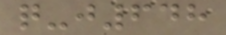q-j648
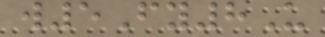w5Fy8U
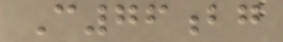C76bg
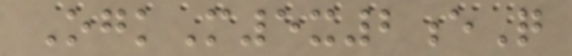OgkM5x2eQ
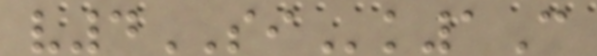v4SIk1C
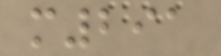m291
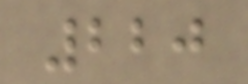220
